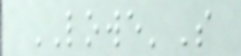LOWE'S
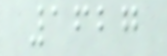1627
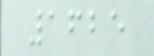1625
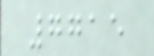7715
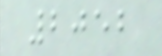2052
